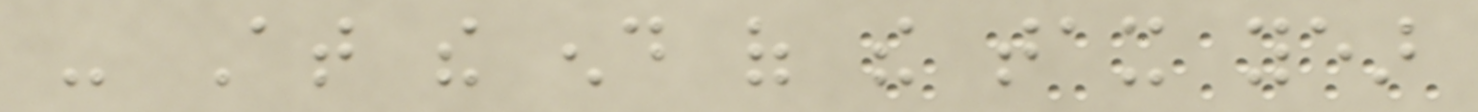- At the end of the tax year
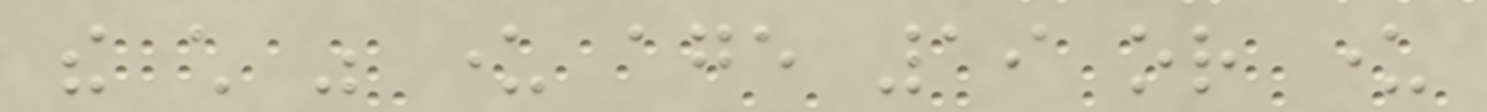the child was under age 19 or under
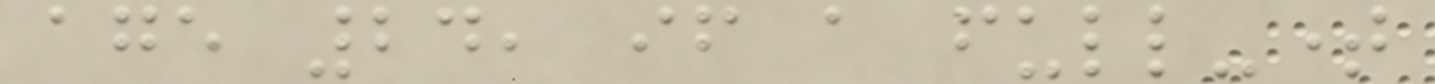age 24, if a full-time
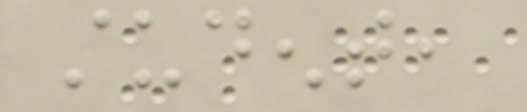student,
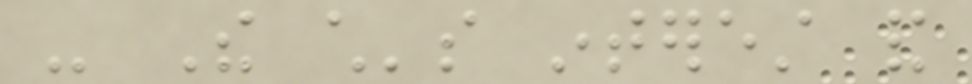- The child's interest and
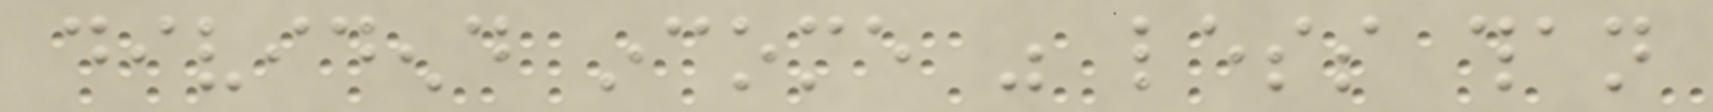dividend income was less than
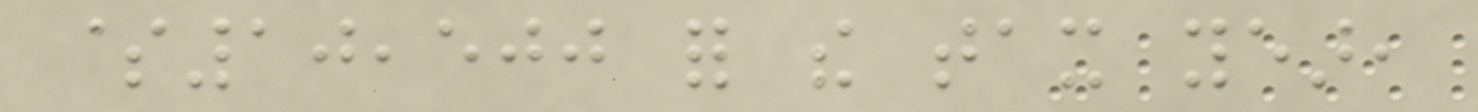$10,500 for the tax year,
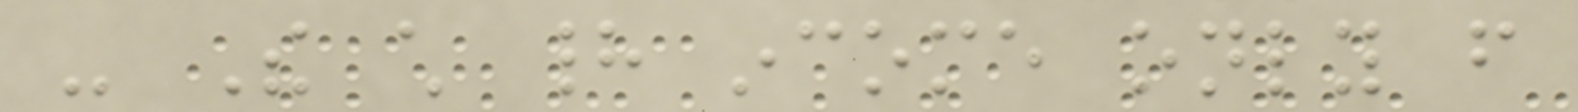- The child had income only from
